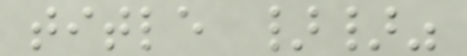title }}"
